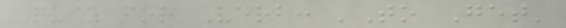Quiz for Verb: 'To Get'
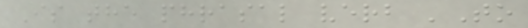Is the phrasal verb 'To
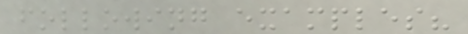following examples?
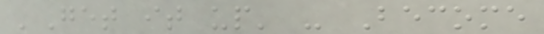'Get it up' - Become
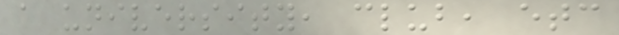a university, club, etc
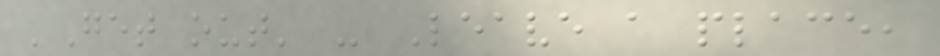'Get out' - Leave a place,
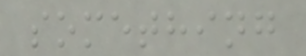something
